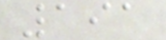191
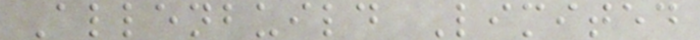Allenbuild Limited
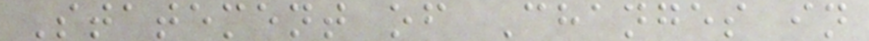Statement of Changes in
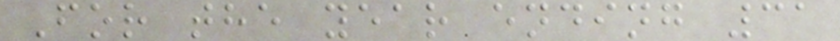For the year ending 31
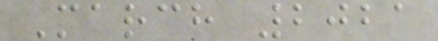March 2021
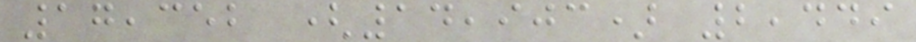17,352 (14,903) 2,449
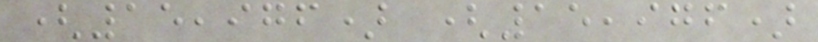(15,976) (15,976)
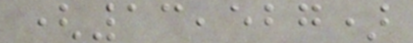(13,527)
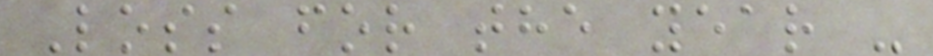Loss for the year -
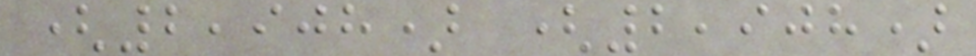(2,908) (2,908)
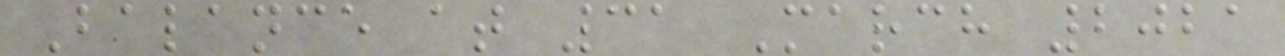Balance at 31 March 2021
